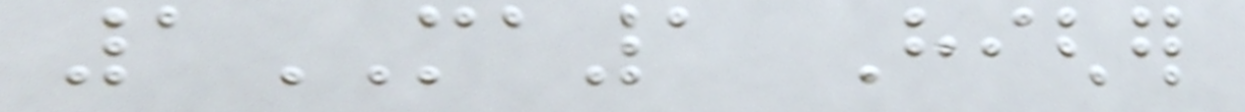1MA1 Higher
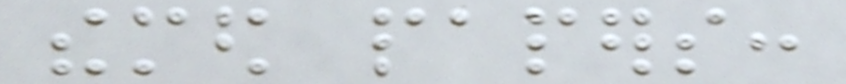themed papers:
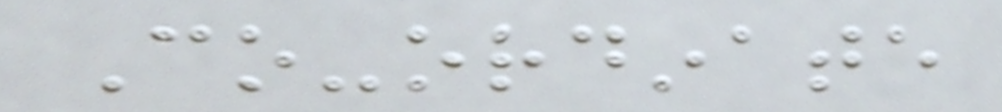Co-ordinate
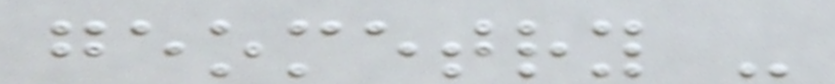geometry -
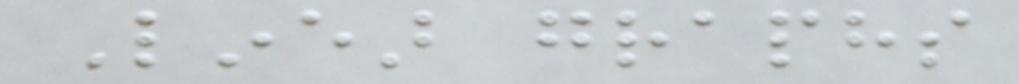Linear graphs
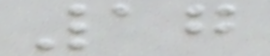17
